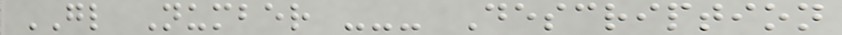GL Number --- Description
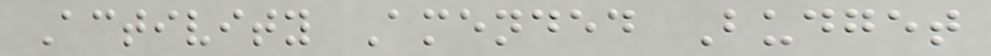Activity Amended Budget
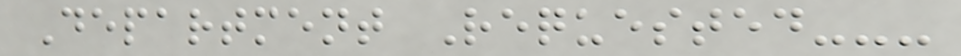Department Requested---
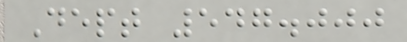Dept 547.000
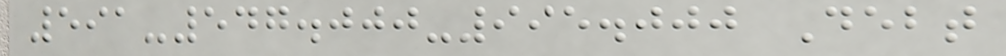591-547.000-995.000 Debt
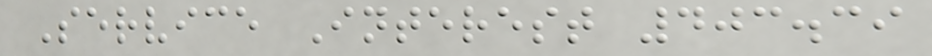Service Interest 403.39
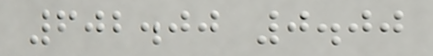602.00 0.00
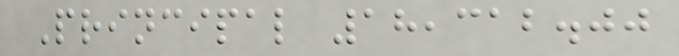Principal 18,312.00
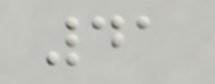41
